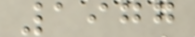1977
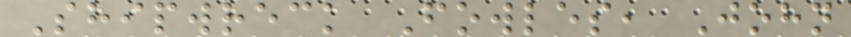Shipwreck Fowles, John
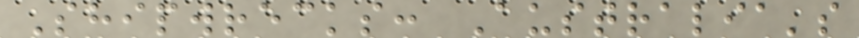Shipwrecks: Australia's
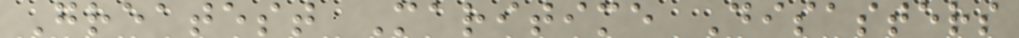Greatest Maritime Disasters
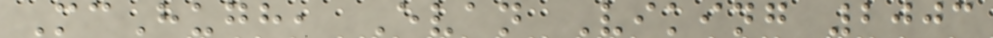McHugh, Evan Viking 2003
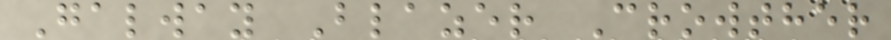Galway Blazer Crowther
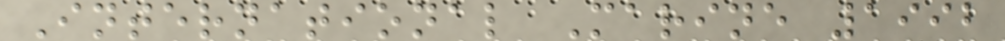International Marine 1992
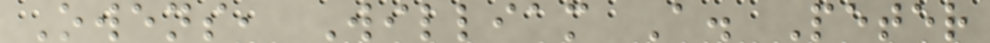Owens, William A. Peter
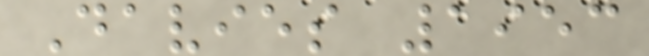Davies 1953
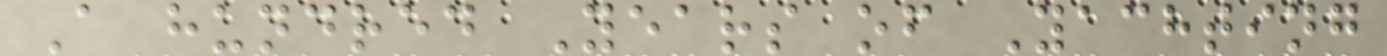A hundred Years of Yachting
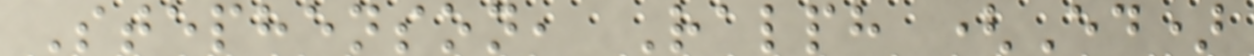Stephenson, Ralph (Ed)
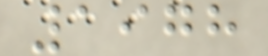1978
